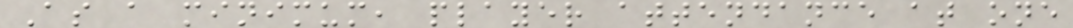As a minimum, player attendance at one
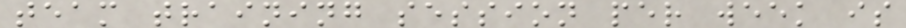team training session per week is
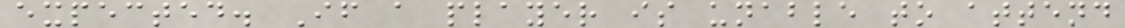expected. If a player is unable to attend
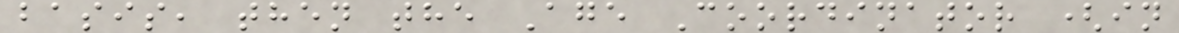basis, then the Age Coordinator (in
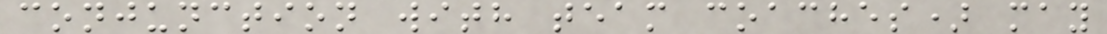conjunction with team coaches) may
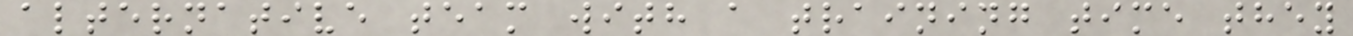alternative team with a training time they
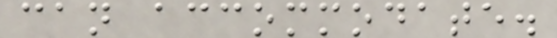can accommodate.
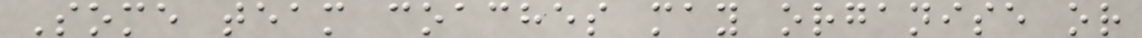Some team coaches may organise or
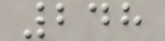248
